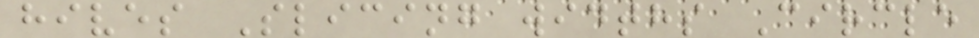hives Slicing widths Circle
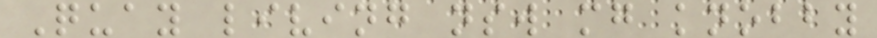Quay living nsw mg knobby
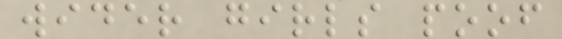wider girls poof
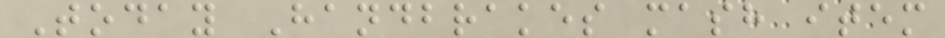Today Handbrakes mash item
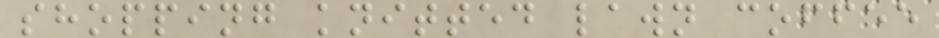shopping knitted lawn coffee
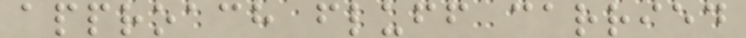approach fluff carried
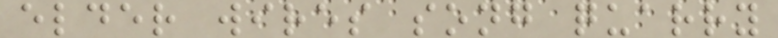elder wires song quarry
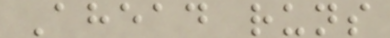Ahead runs
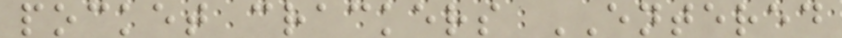pocket crackers ENTERED
